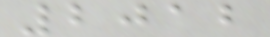2012
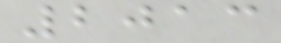2013
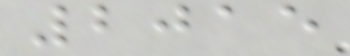2015
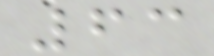63
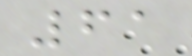61
